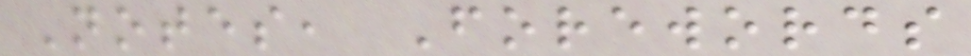Notes, Forewords
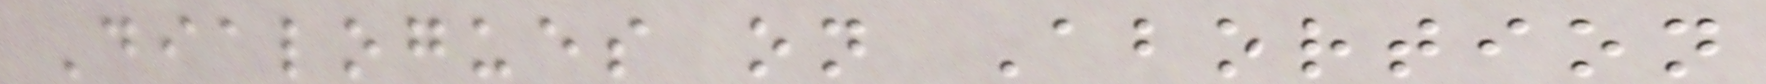Dialogues on Abortion
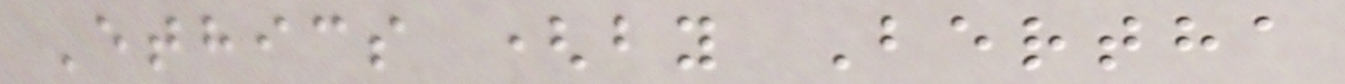Ethics (by Bertha
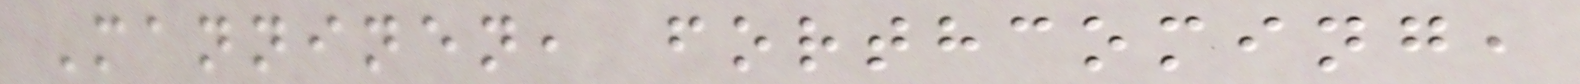Manninen, forthcoming,
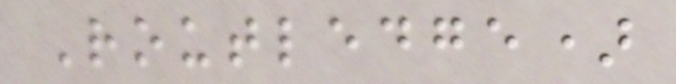Routledge)
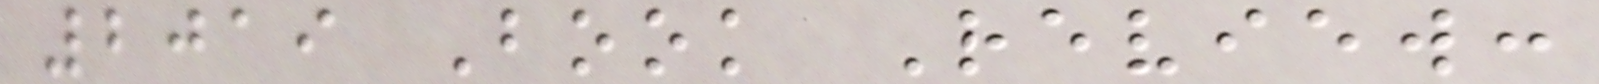2019 Book Review:
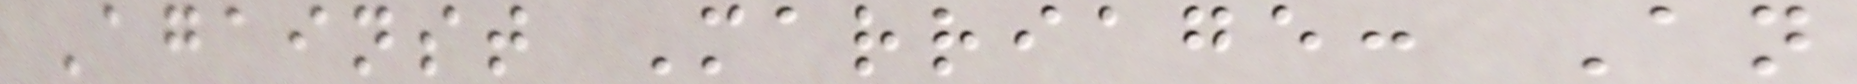Against Marriage: An
